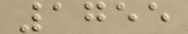1755
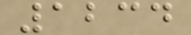1234
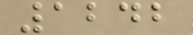1242
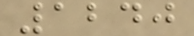1240
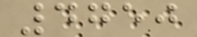4750
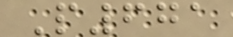P671
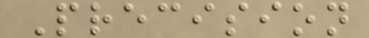Precision
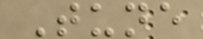Tune
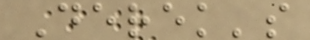Derek's
